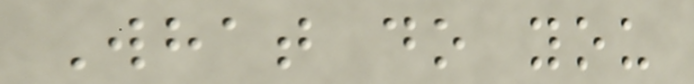What do you
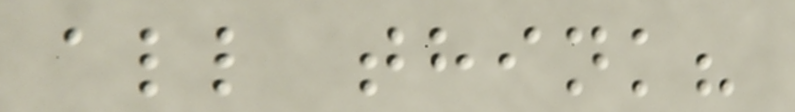all think?
